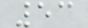53
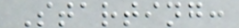Starting:
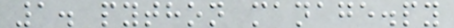1. python manage.py
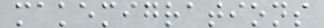makemigrations
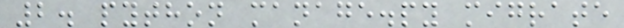2. python manage.py migrate
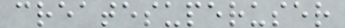createsuperuser
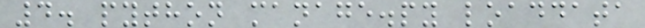4. python manage.py loaddata
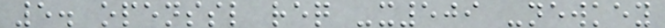5. openssl req -x509 -newkey
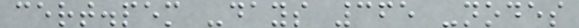cert.pem -days 365 -nodes
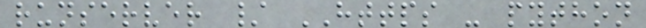runserver / HTTPS - python
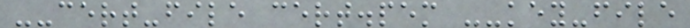--cert-file cert.pem --key-file
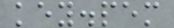key.pem
